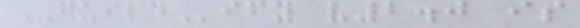GUILDify v2.0 is
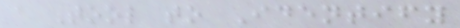a Tool to Identify
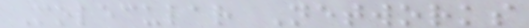Molecular Networks
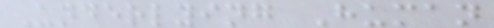Underlying Human
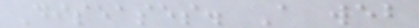Diseases. A web
